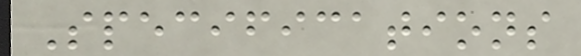Specifications
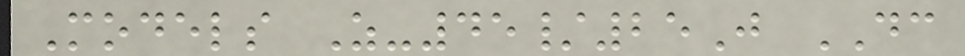Models Z-45/25J DC
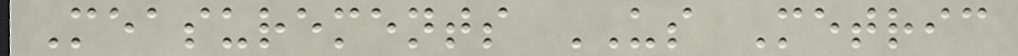Measurements US Metric
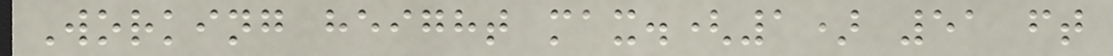Working height max.(1) 51 ft
